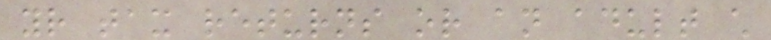your tax returns or an adult child
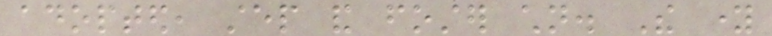adopted, step and foster children. The young
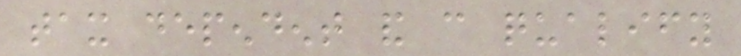tax dependent and can qualify
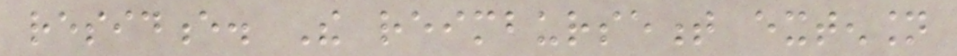residence. The reimbursement extension
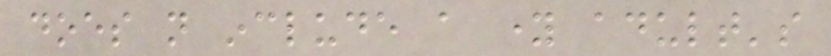does not include a young adult's
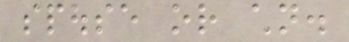spouse or children.
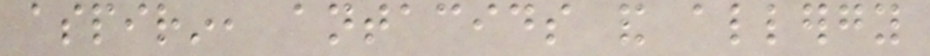aspirin, antacids and allergy
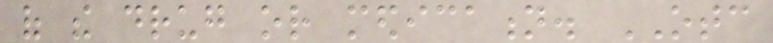of the drug or medication. OTC
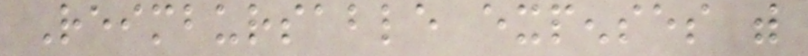Reimbursable expenses with
